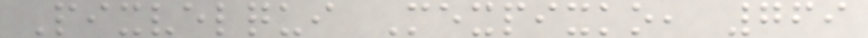Pixvelqui Mexpixko, 769
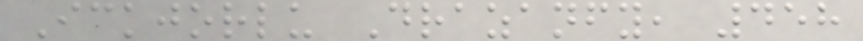Ickjorlu Drazanfy, 458
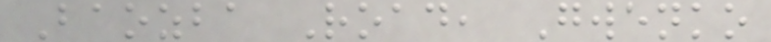Baozba Road, Gwenko
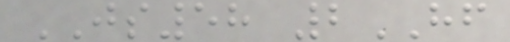JS58 2HF
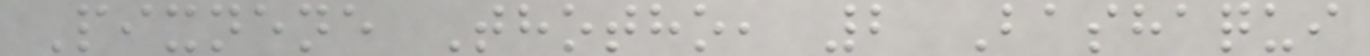Pixnene Thotho, 2 Bashaqui
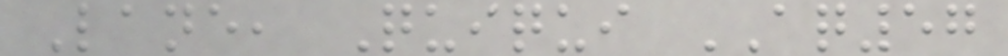Lane, Quiqui AQ57
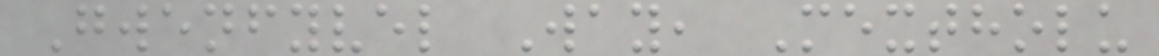Gwenfyvel Way, Mextholu
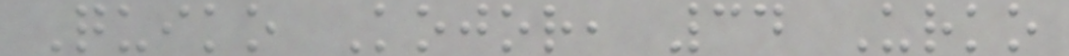Quiko Kojor, 34 Urko
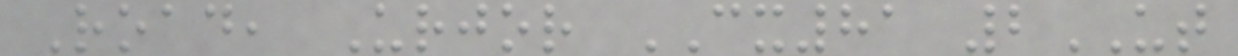Road, Urjor CX81 2UT
